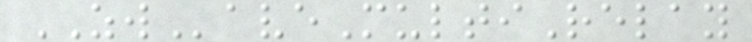ZWaveMultiRelay
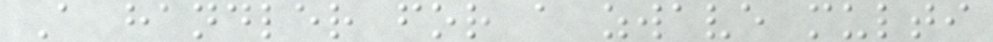A handler for a zwave multi
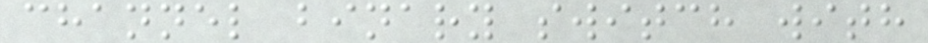channel binary switch with
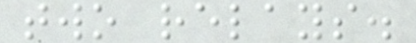two relays.
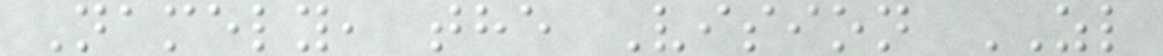Namely, the Vision ZL
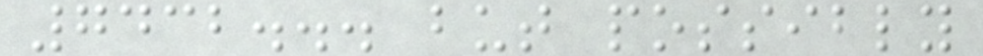7432... but possibly
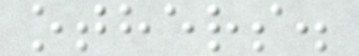others.
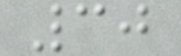30
